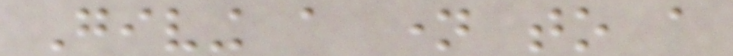Giving a name to a
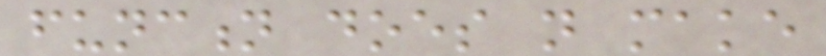function does not make
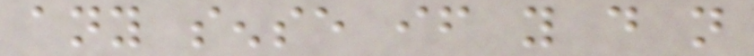any sense if you do not
